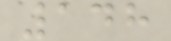148
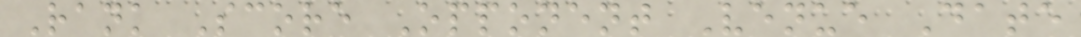Rank Score Opponent Venue Date
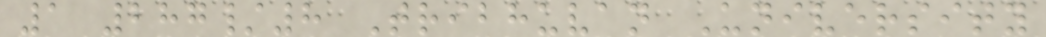1 287/8 Tribhuvan University
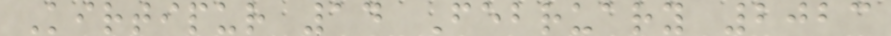Kirtipur 14 February 2023
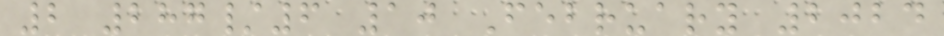2 287/6 10 February 2024
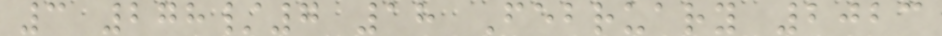3 278/7 18 February 2023
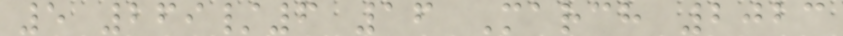5 269/6 16 March 2023
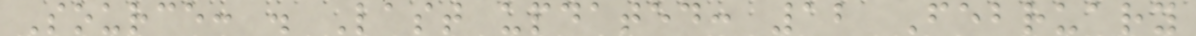Source: . Last updated: 12 February
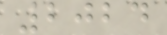2024
